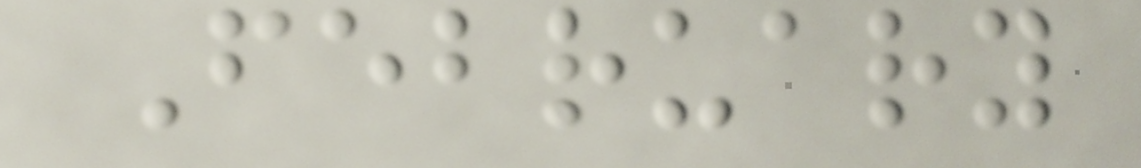February
